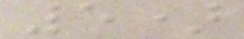5)
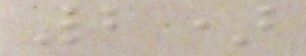2)
